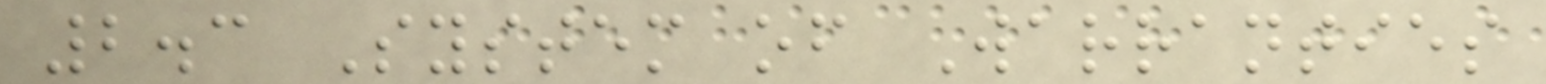2.3 System of Warranties
